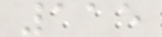115
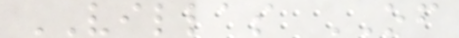VILLAS OF
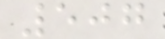507
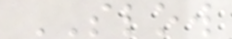SLOW
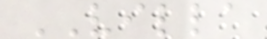VILLA
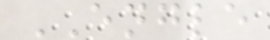ENGLE
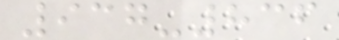937-836
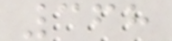368
